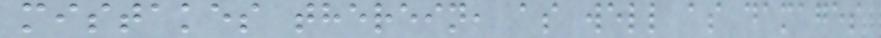mistakes therein, as well as damages
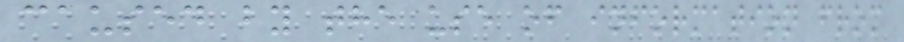caused by the use of information from
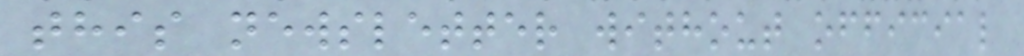this newsletter without official
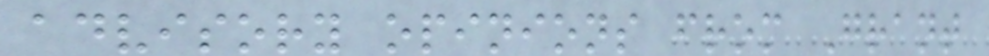advisory opinions from Grant
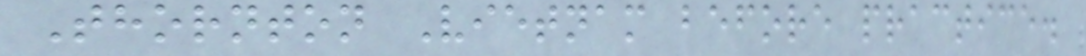Thornton Vietnam before practice.
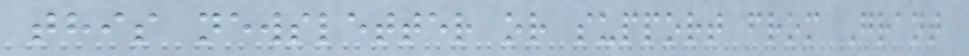this newsletter or support from Grant
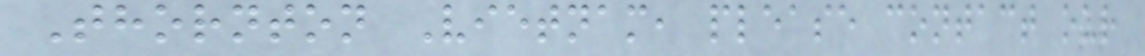Thornton Vietnam, please contact our
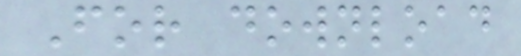For download
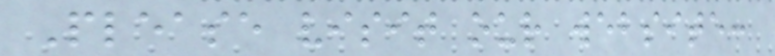Please visit our website:
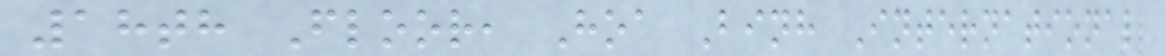18th Floor, Hoa Binh International
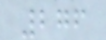276
